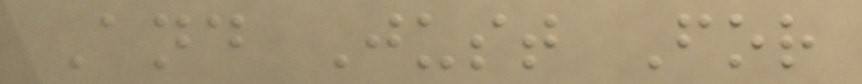And Just For
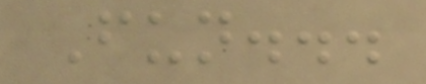Fun...
